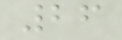26
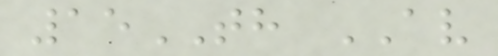15TH AV
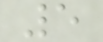5
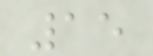15
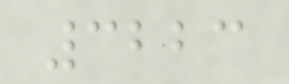3223
